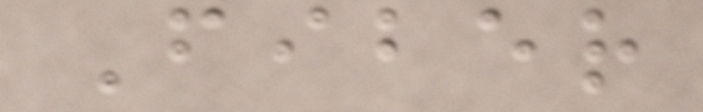Fiber
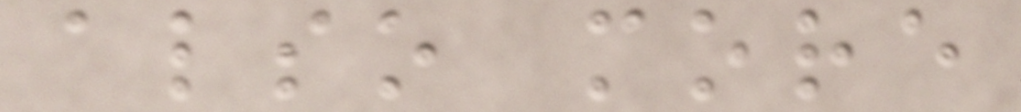also more
